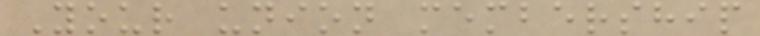Your union membership
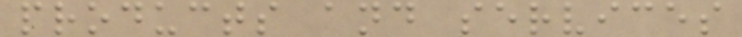products and services
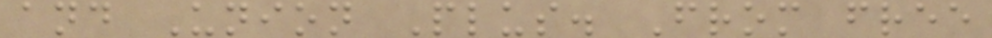and Union Plus. From free
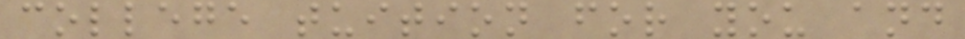college tuition for you and
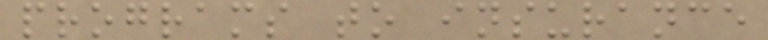programs to insurance
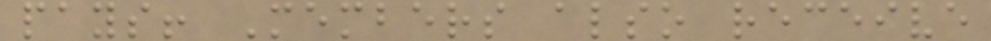pays! Members also receive
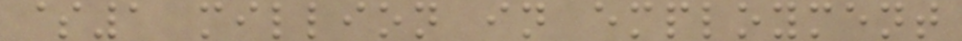$1 million in employment
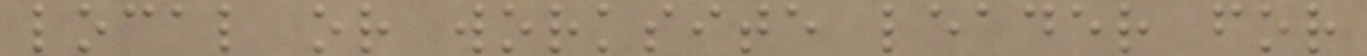local or worksite leader for
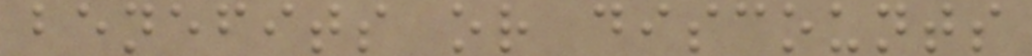benefits or discounts
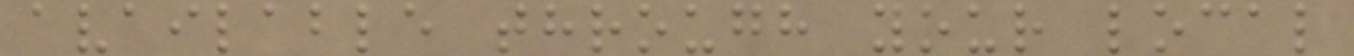available through your local
